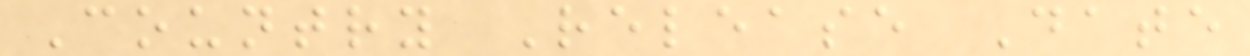Country Release Date
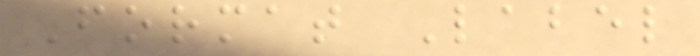Format Label
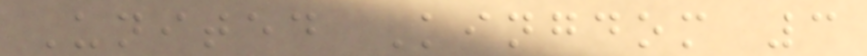United Kingdom 3
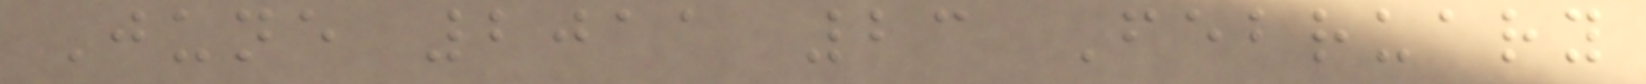June 2011 23 February
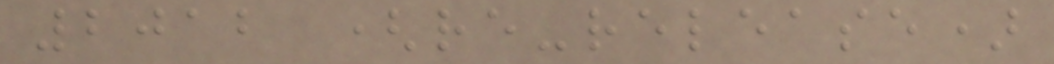2012 (re-release)
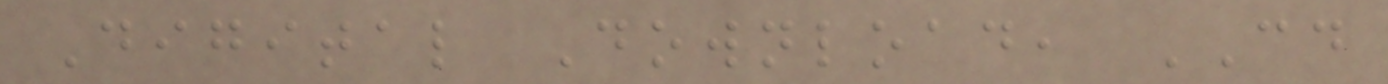Digital Download, CD
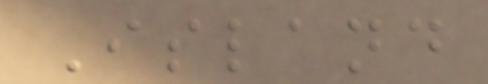Island
